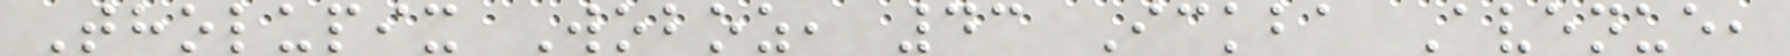Tholupix Woboz, 43 Ickba Avenue,
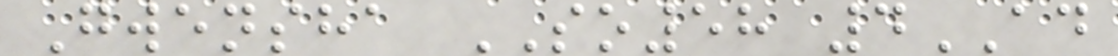Gwensha SO58 4AD
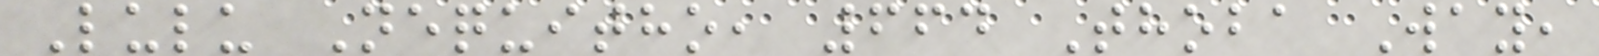Lulu Nequitho, 664 Thoba Way,
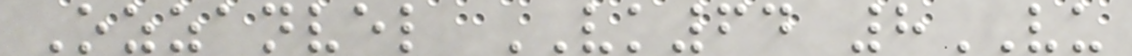Ozzanvel VK64 8VU
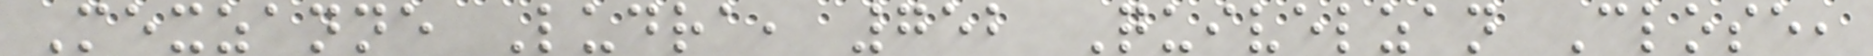Mexzanne Ludra, 752 Quivelzan Close,
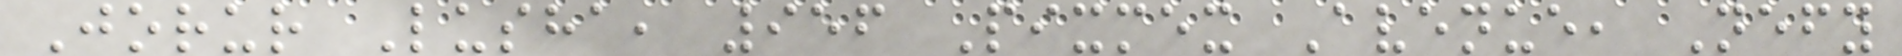Jorur Lusha, 956 Pixmex Avenue, Nefy
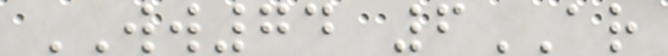WW74 6AR
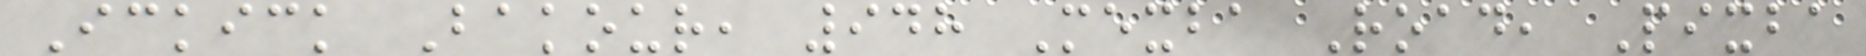Ickick Bakour, 948 Mexba Road, Pixba
